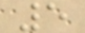5
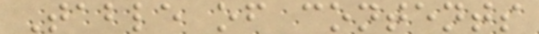Table of contents
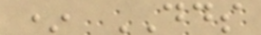* DDS
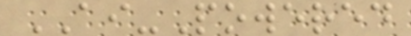AI-Powered
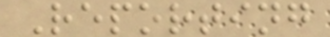Reporting
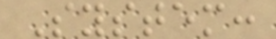System:
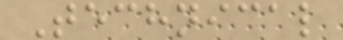Technical
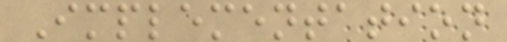Implementation
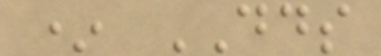* DDS
